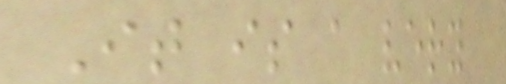It is a very
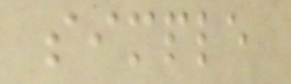simple
